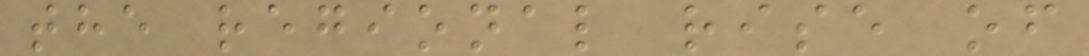the regional rise of
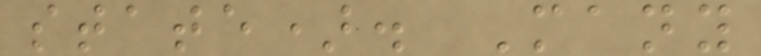state). Many
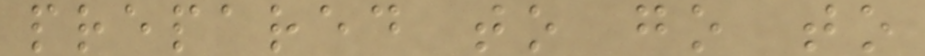prepared to go to
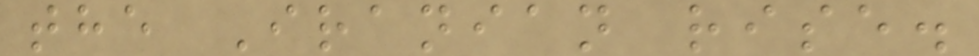the Iranian rise.
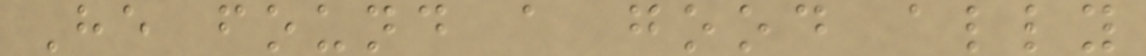He found a good ally
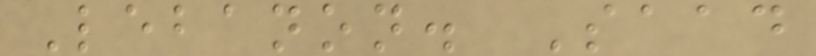Lebanon. Saad
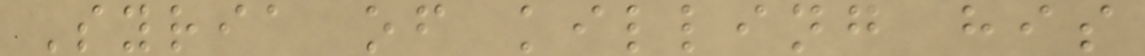Syria of killing his
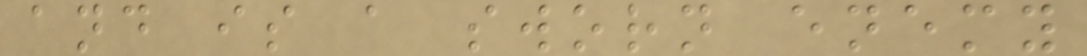and is a sworn enemy
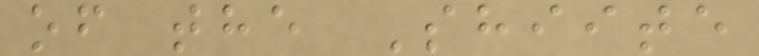of the Shiite
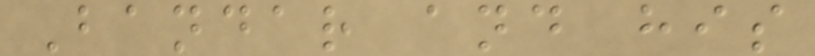Bandar and his
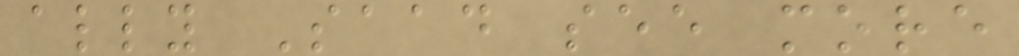ally Saad see more
